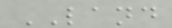LAND
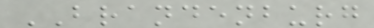BRANDENBURG
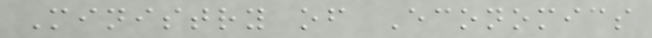Ministry of Economics
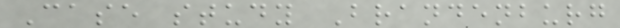Case study Brandenburg
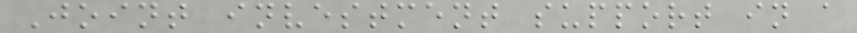Joint investment support in a
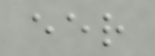eer
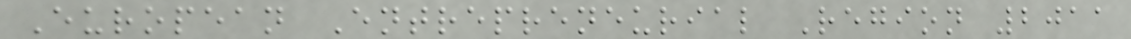European Entrepreneurial Region 2011
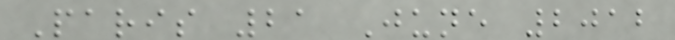Paris 21 June 2012
